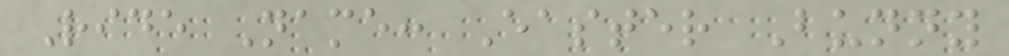Ride Name: Easter Bunny
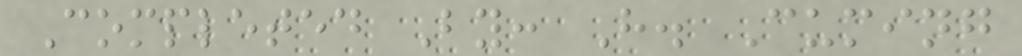Completed By: H. Cuming
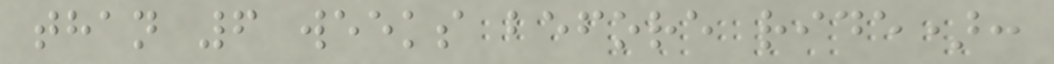than 6 weeks before ride):
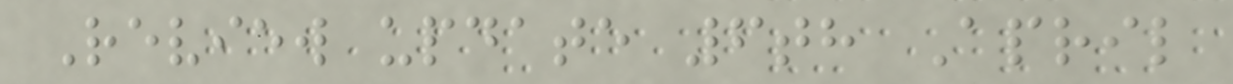Review update 6th April
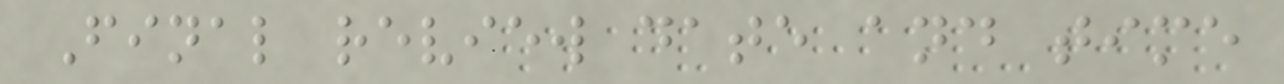Final review date and time
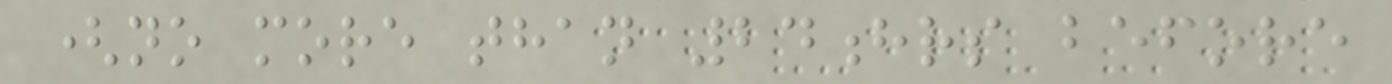(no more than 24hrs before
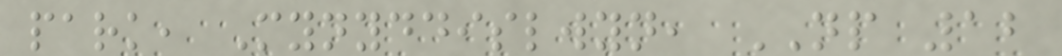park, Mynyddislwyn, NP 12
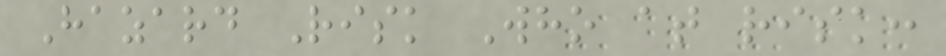Hazard Risk Who at risk:
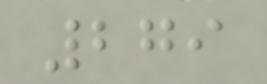279
